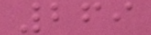269
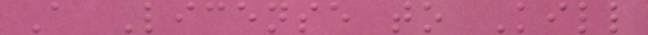A License to Kill
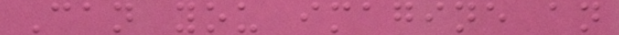Can you imagine an
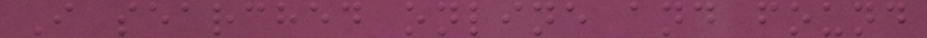I searched online and found
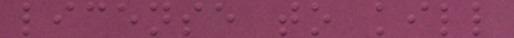license to kill
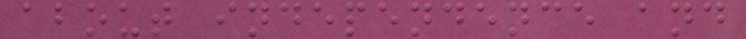about independence and
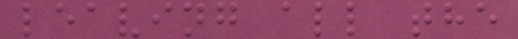leaving all the
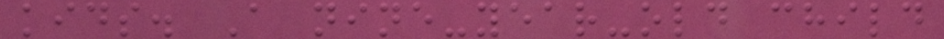kids. A nine-year-old child
